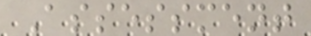Assessment
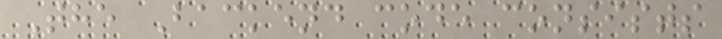The Backend code consists
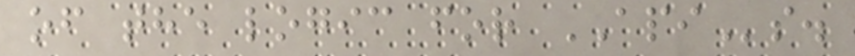of the logic for APIs.
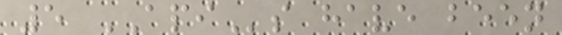5 APIs have been
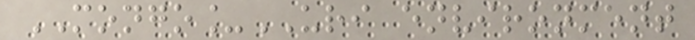MONGO_URI environment
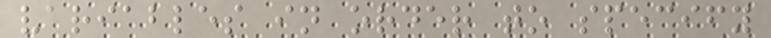variables in order to specify
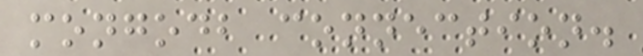mongodb connection.
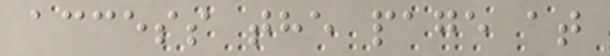access the page at
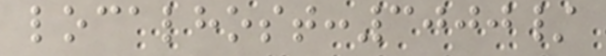localhost:3000/
